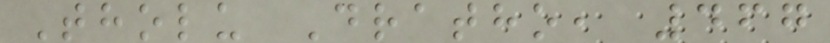Tholu Dratho, 467
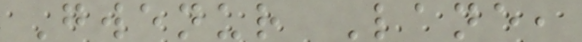Gwenur Lane,
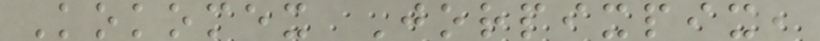Kokomex Jorpixpix,
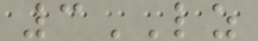3LZ
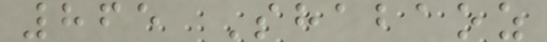865 Shabaoz
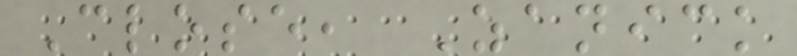Close, Zanick
